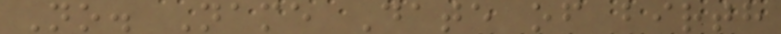No. Name Date of birth
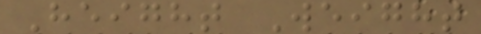Height Weight
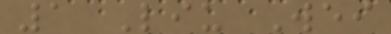1 Liu Wei
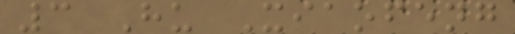3 Hu Xiaofeng
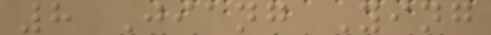8 Jiang Ying
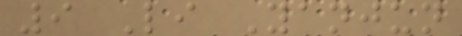9 Li Yanjun
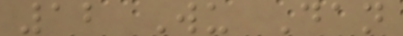12 Wu Dan
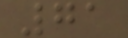71
